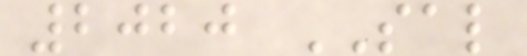2020 SAL
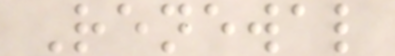Renewal
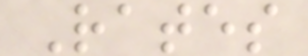Rates
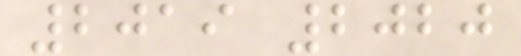2019 2020
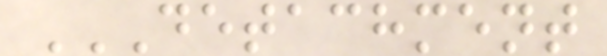DETACHMENT
